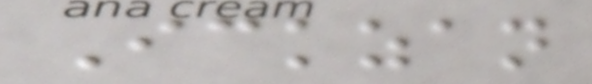Ickzan
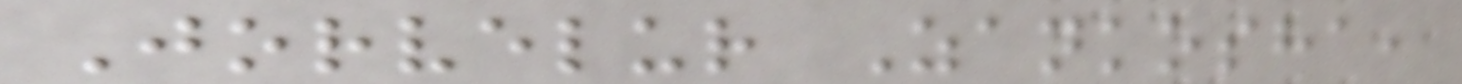Jorvelur Zankosha,
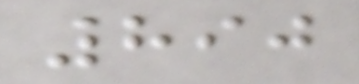890
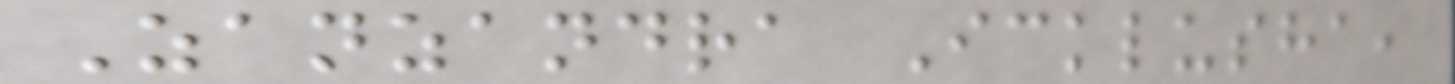Zanzandra Icklusha,
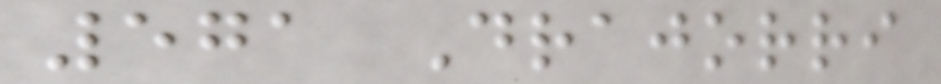571 Drajorri
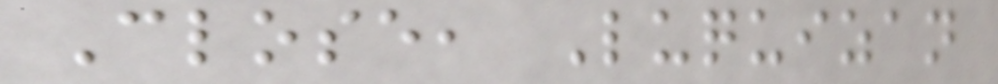Close, Luquizan
